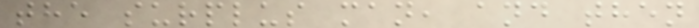the surplus man, and then
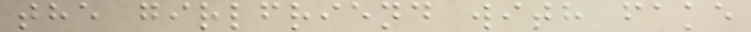the girlfriend with fake
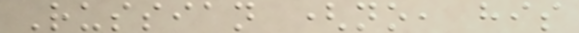Russian (no, his
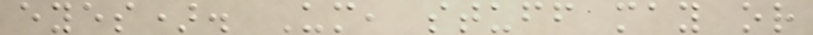eyes). Um, stuff may or
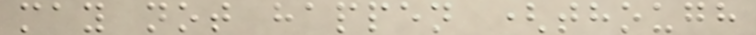may not happen (though
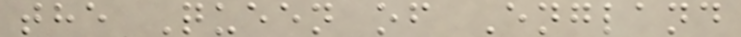the Queen of England
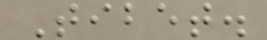Tibet.
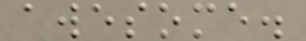awesome.
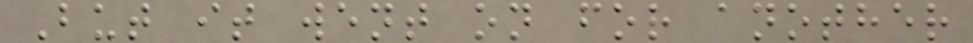But it went on for another
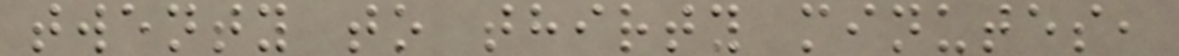twenty to thirty minutes,
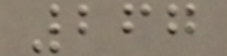267
